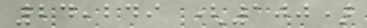24,249 (100)
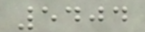5404
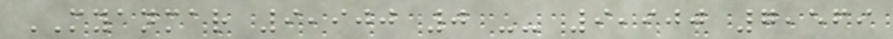MYANMAR 9,900 0 -- 9,900 7,569
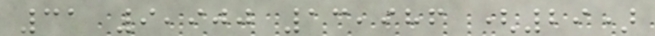31 9,900 13,986 (29)
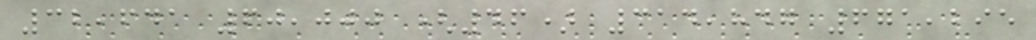32,641 60,000 (46) 314,847 671,295
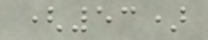(53)
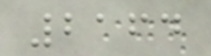2164
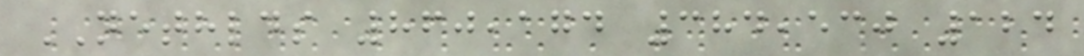NETHLDS 860,174 384,530 124
